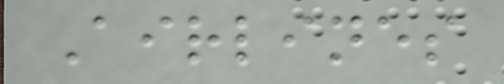Airlines
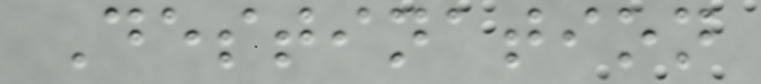Destination
